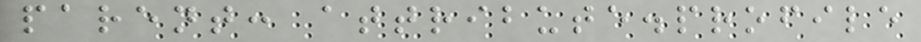parent: attribute.profile
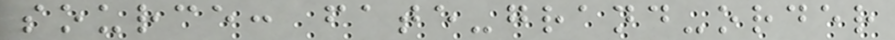source: fate-grand-order
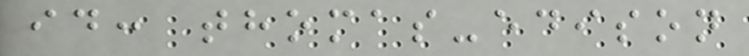id: thomas-edison
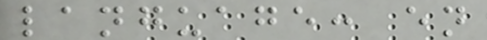language: en
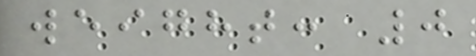weight: 0
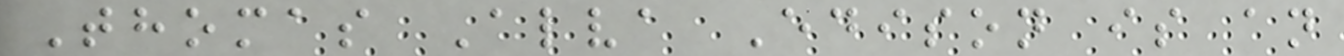Thomas Alva Edison is an
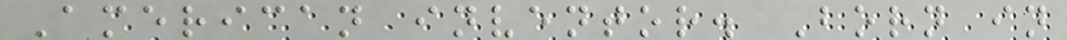American inventor. Born in
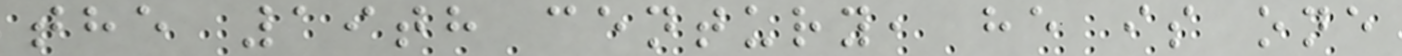the 19th century, he is one
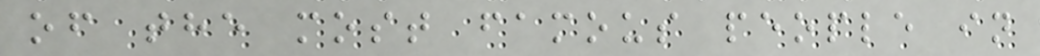of the most famous people in
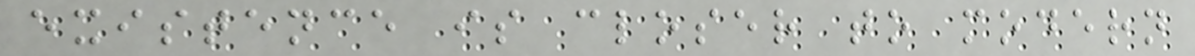existence is closer to modern
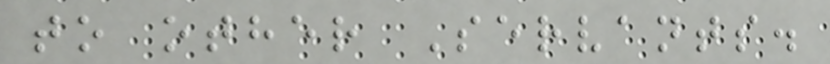to other Servants.
